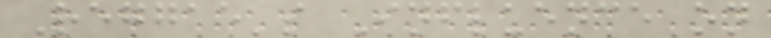Reggae's Influence on
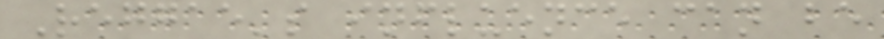Reggae's influence can be
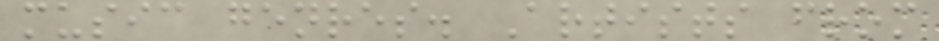music genres. Artists from
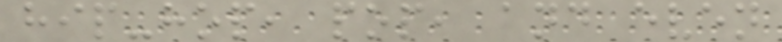hip-hop, pop, and even
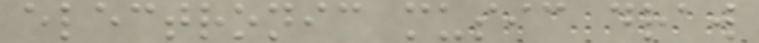electronic music draw
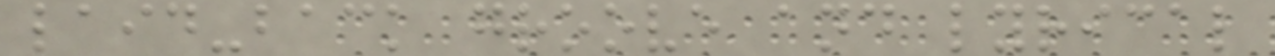laid-back groove and lyrical
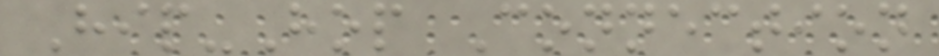Hip-Hop Connection
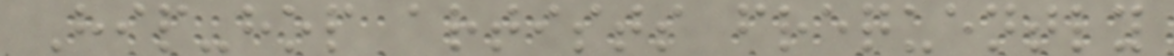Hip-hop artists frequently
